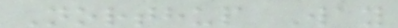Northup Way
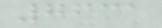7631
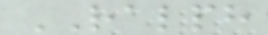RALPH
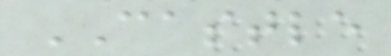CASTLE
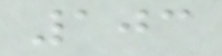103
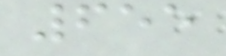655
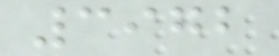3972
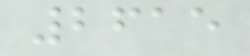2615
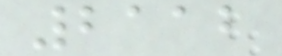2112
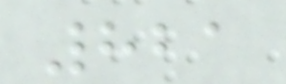821
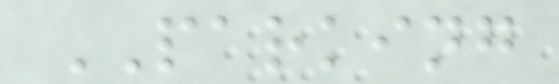PARKING
